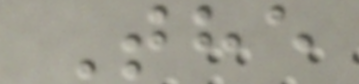The
